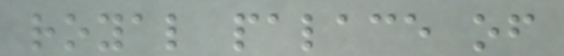royal palace of
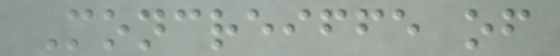Moncreiffe of
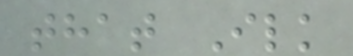that Ilk
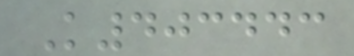K403443
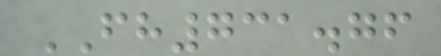FH731.76
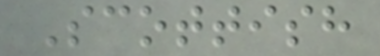Scottish
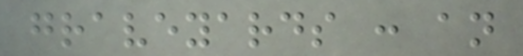graveyards : an
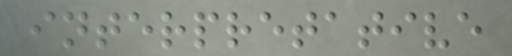interpretative
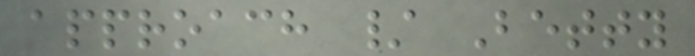approach / Betty
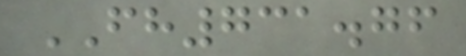FH731.76
